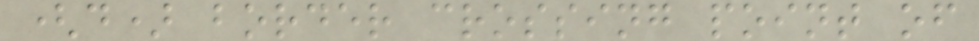(d) border crossing point of
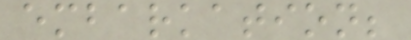embarkation;
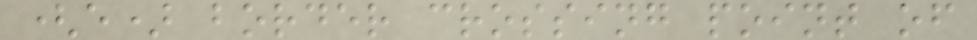(e) border crossing point of
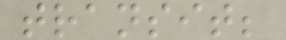transit;
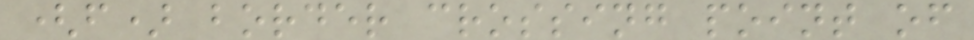(f) border crossing point of
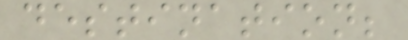destination;
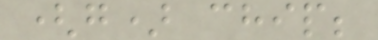(g) chip;
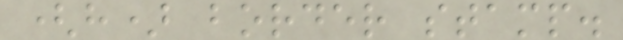(h) border stamp.
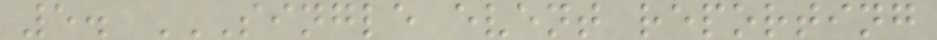5. SINGLE EVENT REPORTING
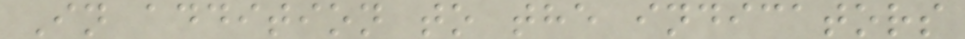In addition to the indicators
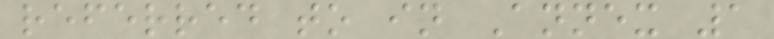referred to in Annex 1
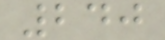240
